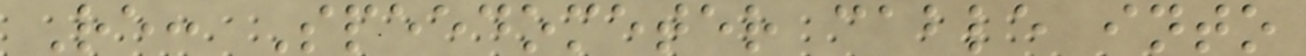Re: Speedometer cable into
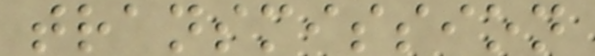transmission
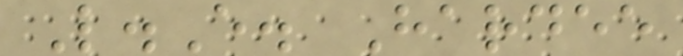L.E. Hardee
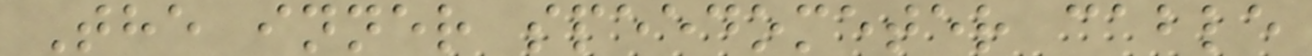The inner speedometer cable
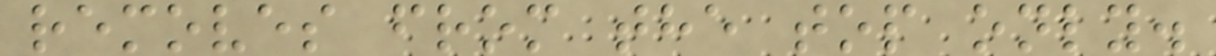removes from the top only.
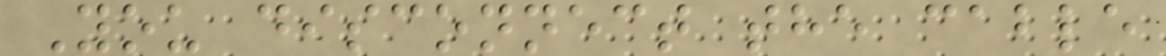You disconnect the cable
